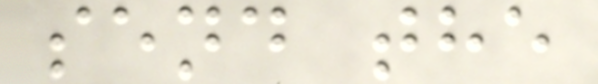send the
